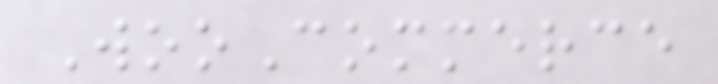WooCommerce
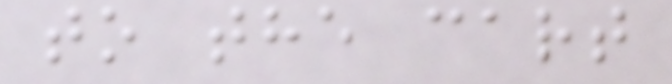to the cart
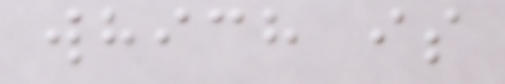which is
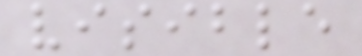visible
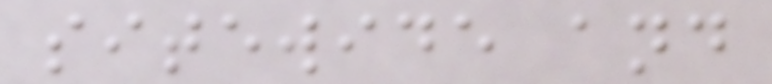sitewide and
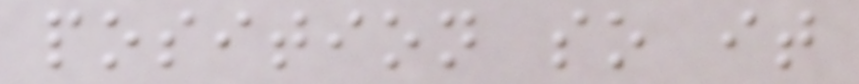position so it
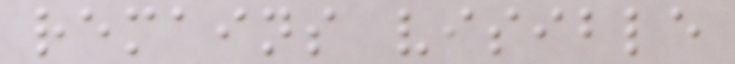remains visible
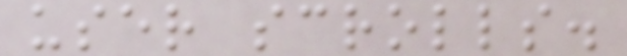user scrolls.
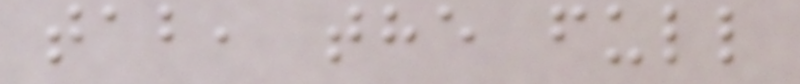tab, the full
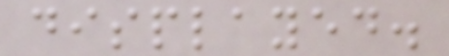displayed.
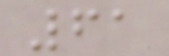61
